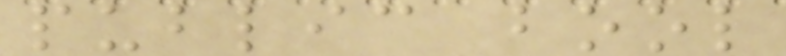public bool
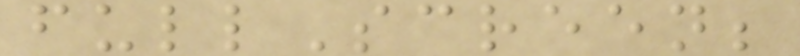fullScreen;
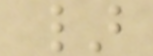}
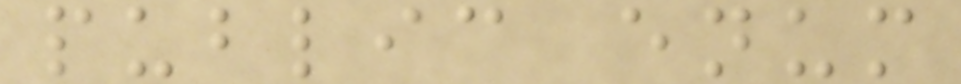public enum
